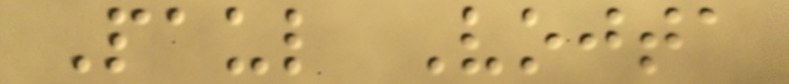Paul Vojta
